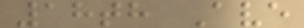18th Ave
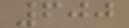600
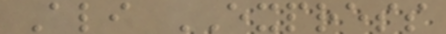Ali EXPRESS
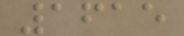1615
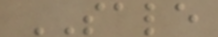SALE
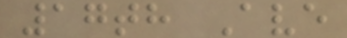17th Ave
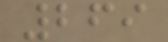269
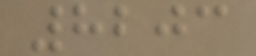8203
